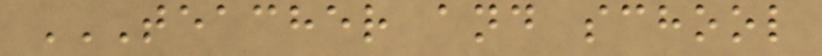TEACHER AND SCHOOL
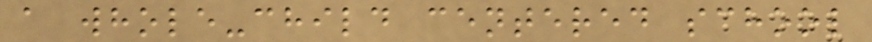a whole-child centered school
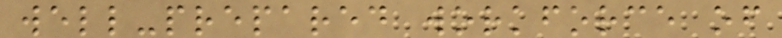well-prepared workforce of
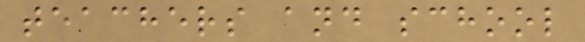teachers and school
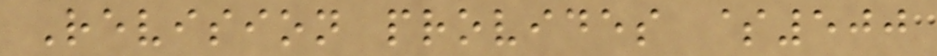Revision provides $500
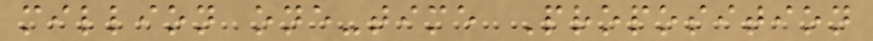million one-time Proposition
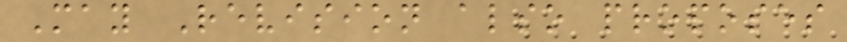May Revision also proposes
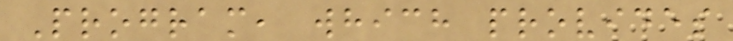Program, which provides
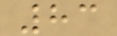83
